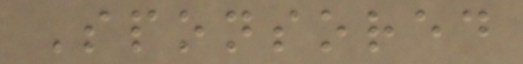Sponsored
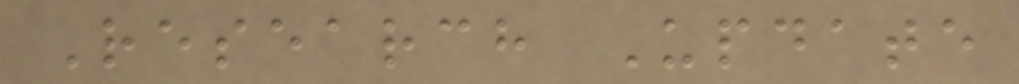Research Update
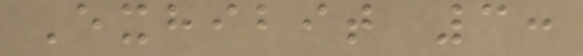Exhibit 3:
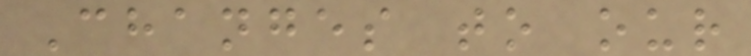Changes to our
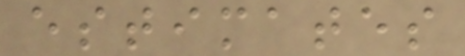estimates
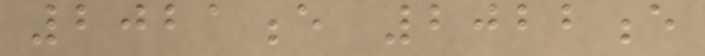2021e 2022e
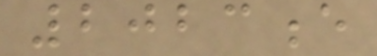2023e
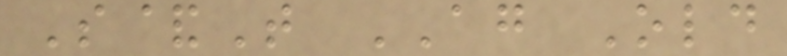S&T AG Old
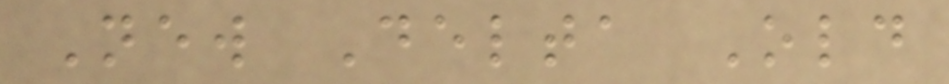New Delta Old
